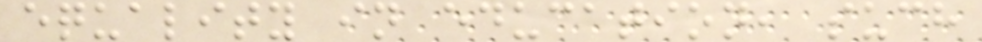equality in education, such
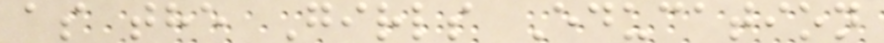as the Girls Education
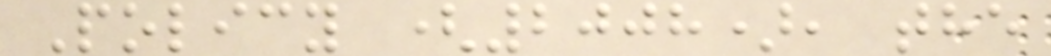Policy (2008), the
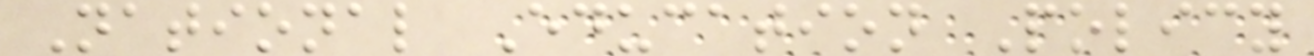National Education Policy
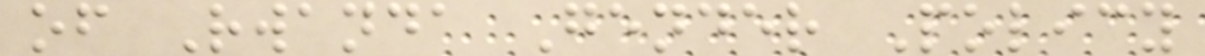of Rwanda Gender Policy
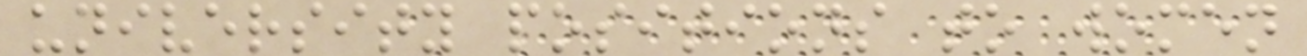university positions to women
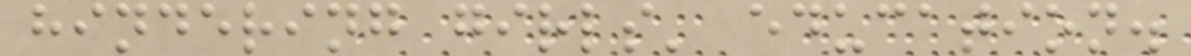hindering girls' education.
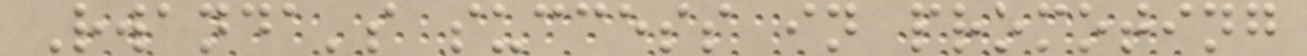Rwanda's success in promoting
